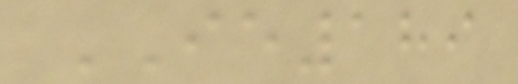IE189
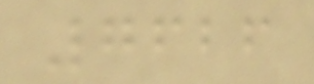7626
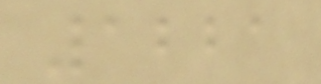1221
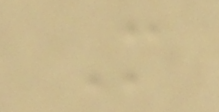M
